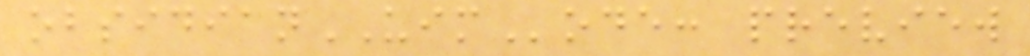obsidianUIMode: preview
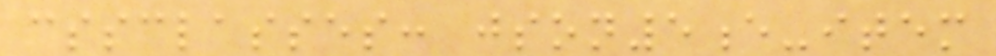cssclasses: json5e-item
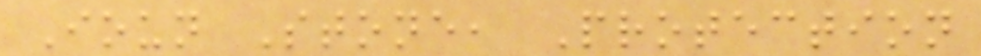Ioun Stone, Protection
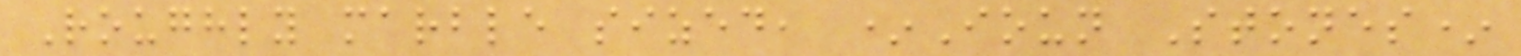Roughly marble sized, *Ioun Stones*
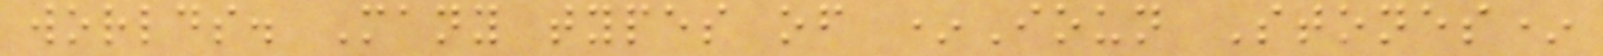worlds. Many types of *Ioun Stones*
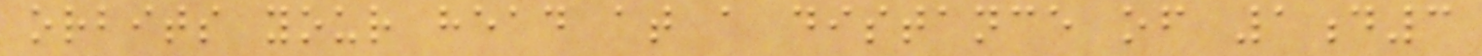orbits your head at a distance of 1d3
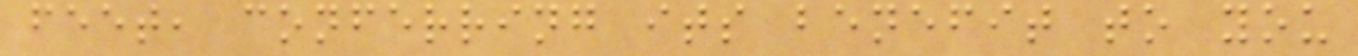feet, conferring its benefit to you
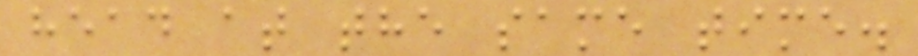head at the same time.
